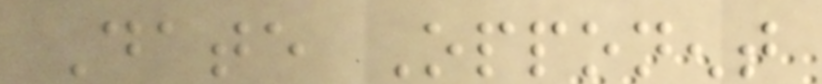Date Opponent
